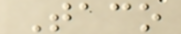Taco
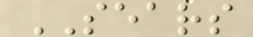SEARS
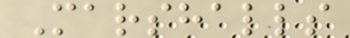Marshalls
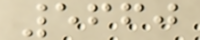5660
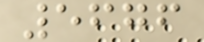5676
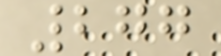277
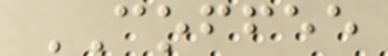COFFEE
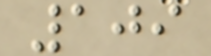109
